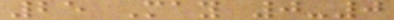25 May 0-0
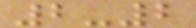2-2
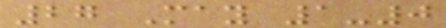27 May 1-0
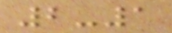2-1
